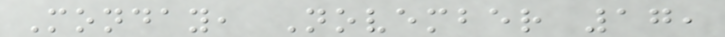Monday, November 17,
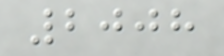2008
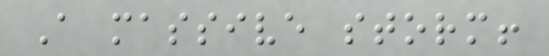A massive storm!
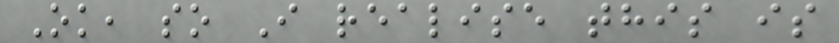Ok, so I realise this is
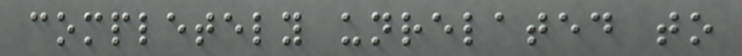completely unrelated to
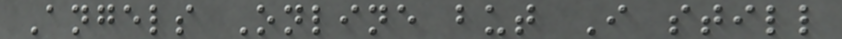Angels Online but I still
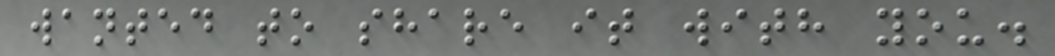wanted to share it with you.
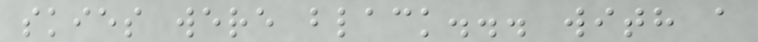skies were black... with a
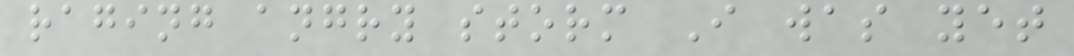raging angry storm I was yet
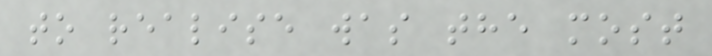to realise was the most
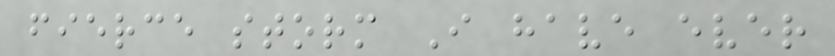fierce storm I have ever
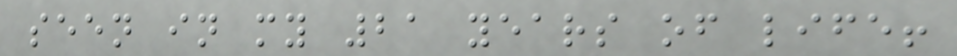seen in my 21 years of life!
